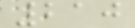210
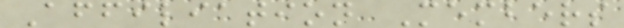Affiliation Members
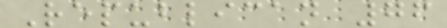Republican 76
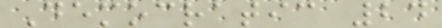Democratic 24
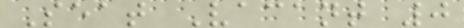Seat Vacant 0
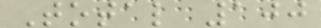Total 100
